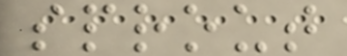sprout
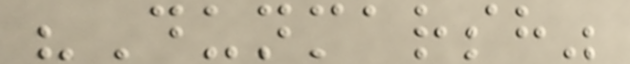"Dunmarsh"
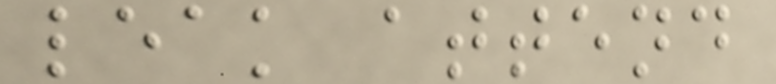leak attend
